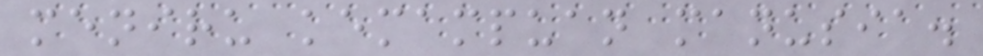meniru kemampuan manusia.
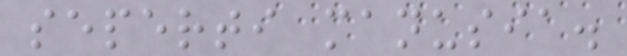seperti manusia.
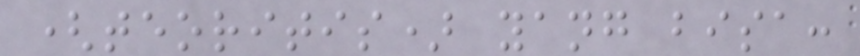(teoritis) yang bisa:
